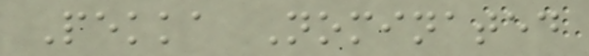Pekka Nominated
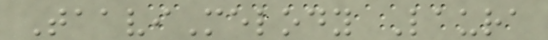TaaviMelody Laura
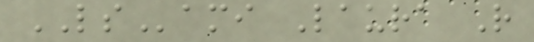LSami Laura R
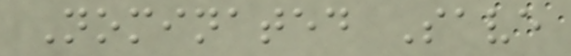Nominated Save
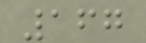167
